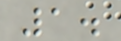1.
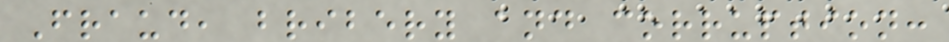Fraud, bribery and corruption:
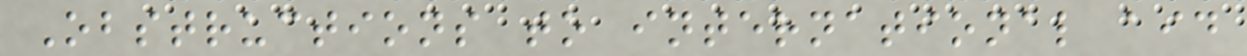Obstructions to international aid
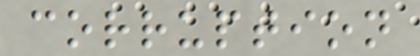corruption
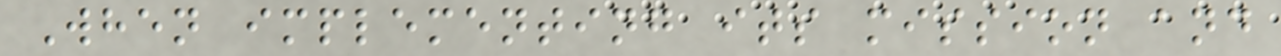When implementing its mission and
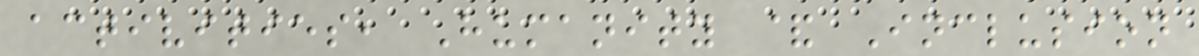activities, Humanity & Inclusion
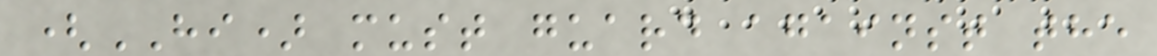(HI) must guard against the
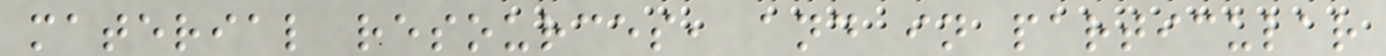material resources, and in particular
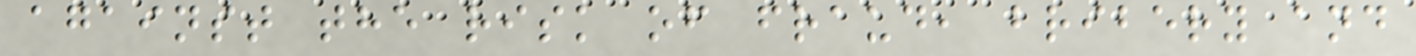against the risk of fraud, bribery and
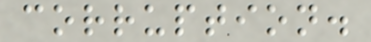corruption.
